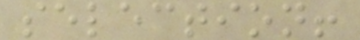selection!
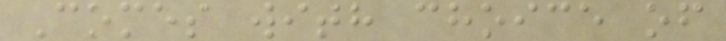Comes with choice of
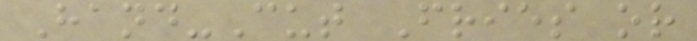Hand-Cut Fries or
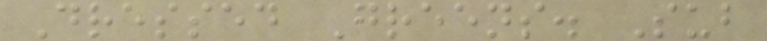Dressed Greens. Sub
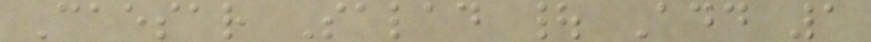Caesar Salad | Add 1
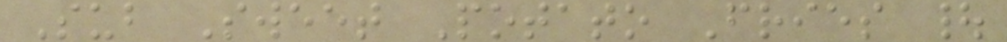Sub Sweet Potato Fries |
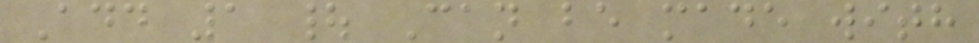Add 1 | Can be made with
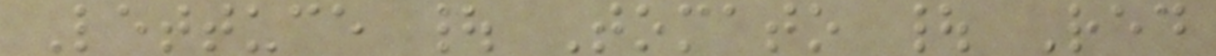Lettuce | Tomato | Red
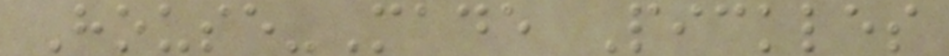House-Made Pickles
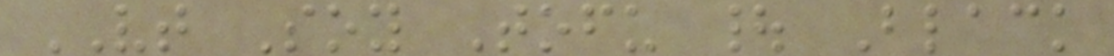VT Soy Tofu | Black
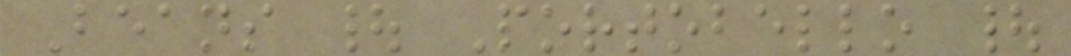Beans | Portobello |
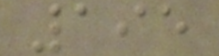195
